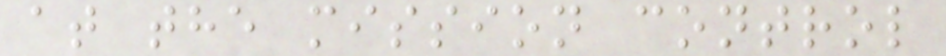at the mission control
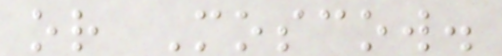or Moscow.
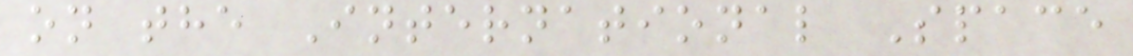on the International Space
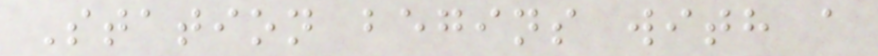Station begins with a
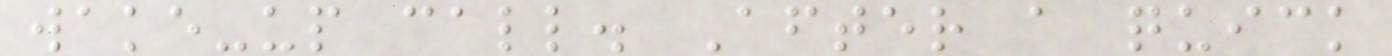wake-up call. After a quick
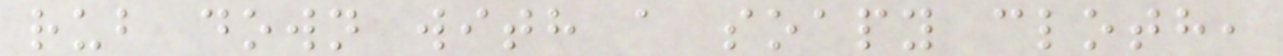rub down with a soapy cloth,
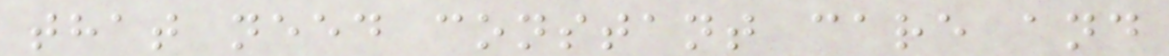that need constant care and
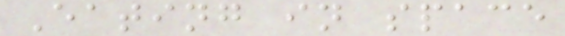Eating in space
